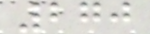270
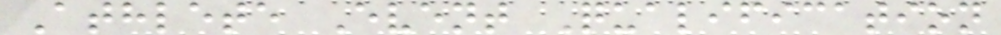Athlete Event Qualification
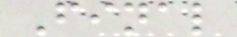Final
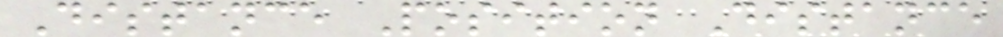Distance Position Distance
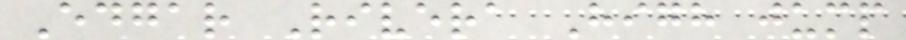Edgar Rivera High jump
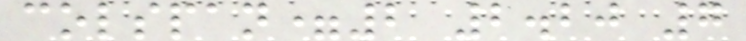colspan=2 2.20 7
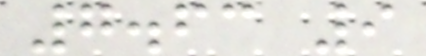7.63 9
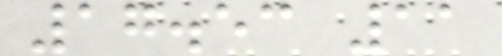17.53 11
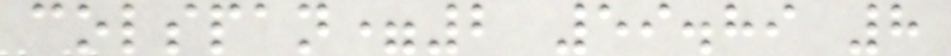colspan=2 59.89 8
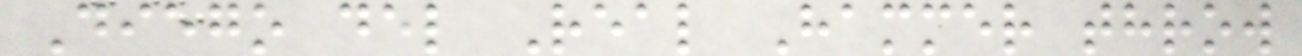Diego del Real Hammer throw
